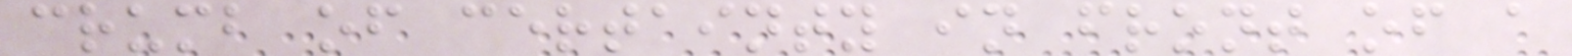crumb of certainty in front of a
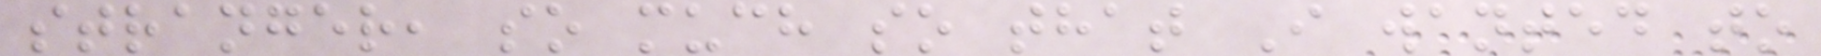stranger, so much so that I wanted to
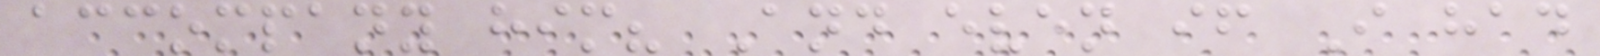accompany him? And even if I had
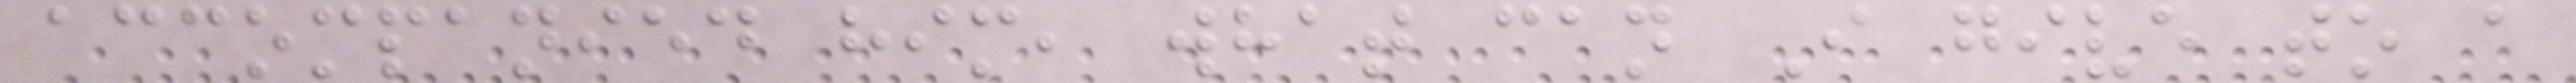accompanied him, what can I give to a
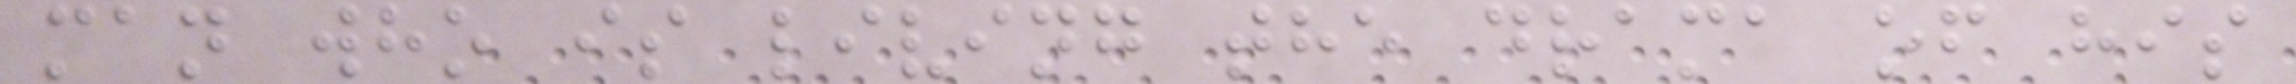man who is living the drama of his
